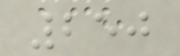250
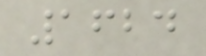1624
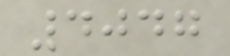4047
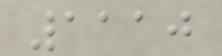1110
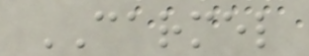CARMEL
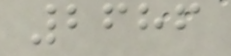2686
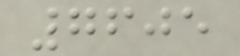7605
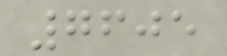7605
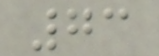73
